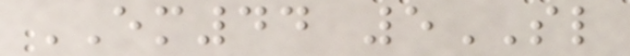EM44 5SL
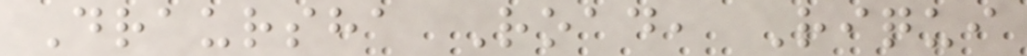Draursha Road, Riqui
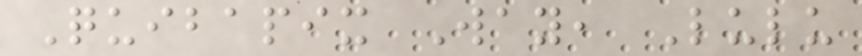Quibapix Way, Lulu
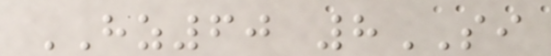HZ60 8SI
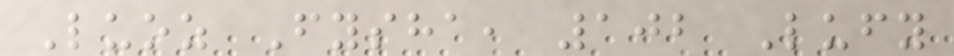Luoz Fysha, 102 Lufy
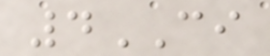4CI
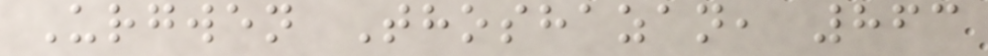Urgwen Thoshazan, 863
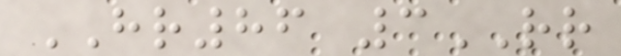HR86 3RR
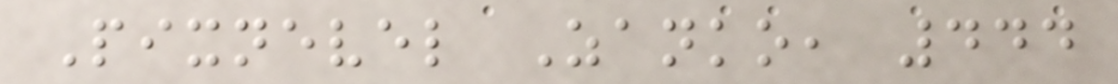Pixnevel Zanko, 444
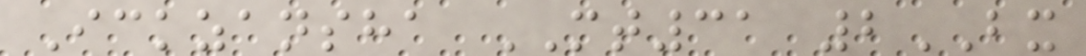Ickzansha MT31 2BX
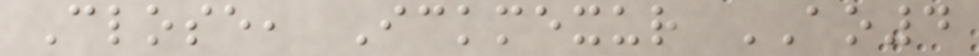Close, Ickmexur AO4
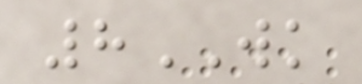8WK
